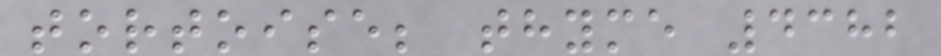tortoise; thyme 4382
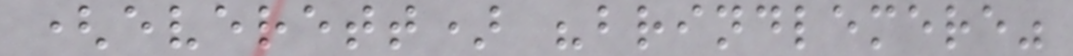(everett) "brindlemere"
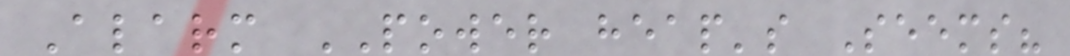Alarm POWER heap's Seems?
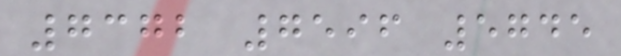7372 7596 5745
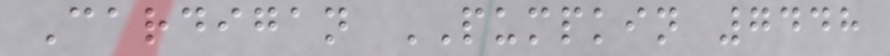Cardigan PUMPKIN 7448
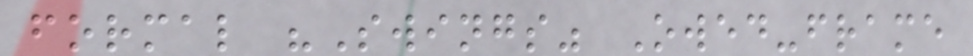formal "Swings" Owed-frame
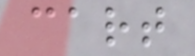cart
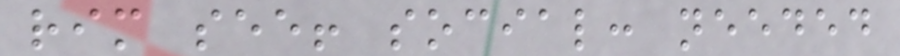rim see! social: needed
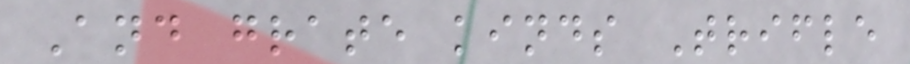And grate kinds Trifle
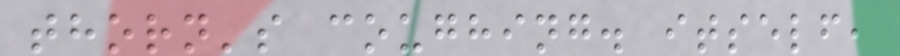thorn's coughing. itself,
